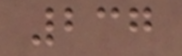237
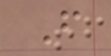F
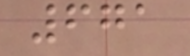671
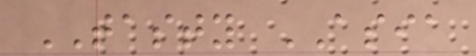TASTY ASIA
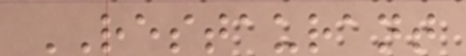RESTAURANT
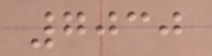7030
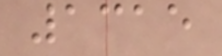1315
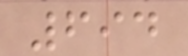694
